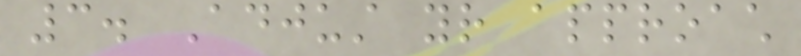3. Adjust your approach
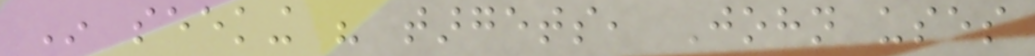In seeking his targets, John uses
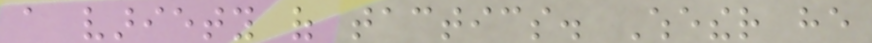a variety of tactics. Whether he
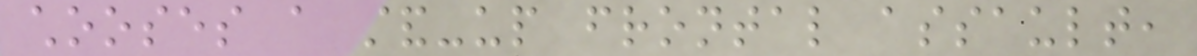chooses a stand-up frontal assault,
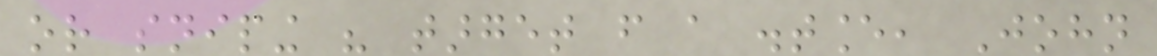or sniping his target from a distance, John
